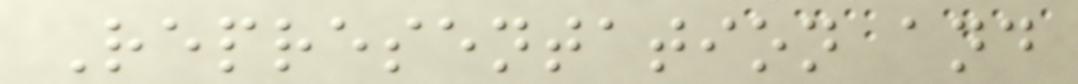Representation and
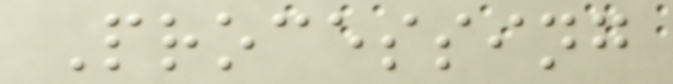Processing
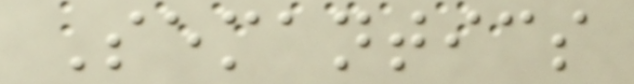Semantics
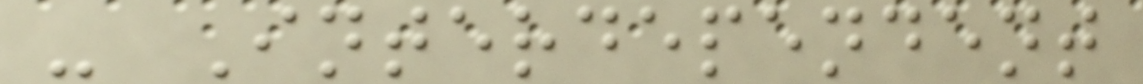- Interdependent
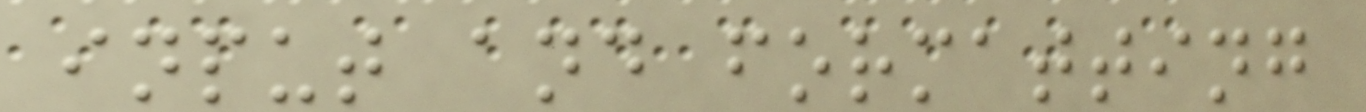input and formatting
